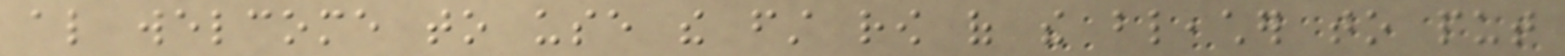also welcome to use the first row of the bleacher to put
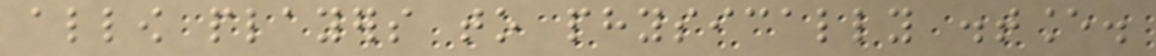allow players to physically distance.
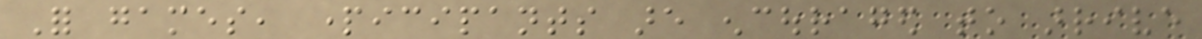For games, participants are encouraged to arrive
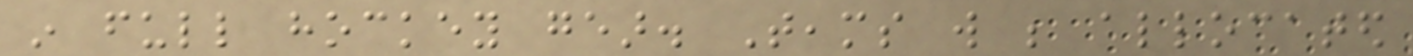in full hockey gear. Teams will be allocated
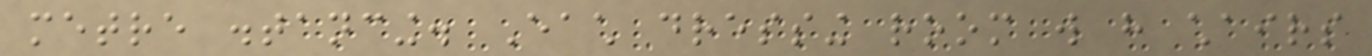metre distancing. Each dressing room will have chairs
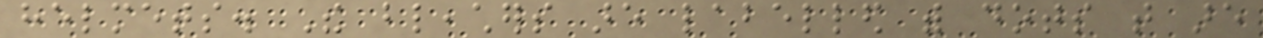helmets. The bleachers are labelled with dots that are
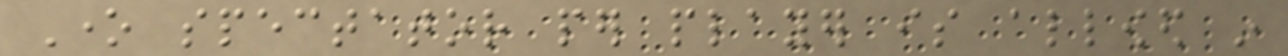One spectator per player is allowed in
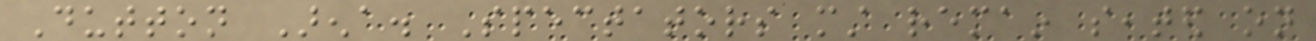Dutton Arena. Spectators must remain seated on
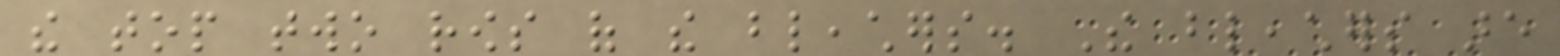the top two rows of the bleachers. The bleachers are
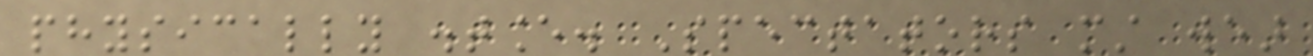physically distance. Spectators must wear
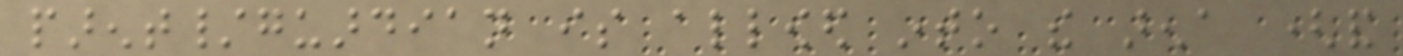parent/guardian is allowed into the arena (and
